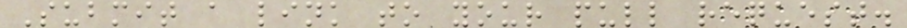Submit a link to your pull request.
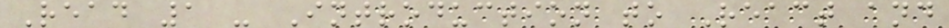Read 1 - Introduction to React and
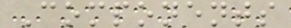Components
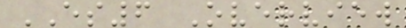ES6 Overview
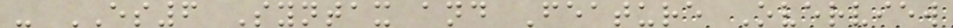- ES6 Syntax and Feature Overview
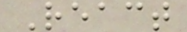React
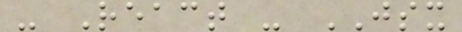- React - JSX
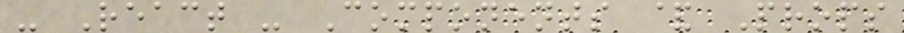- React - Components & Props
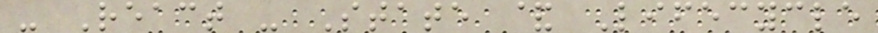- React - State & Lifecycle
